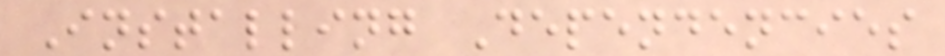Installing Dependencies
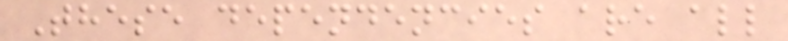These dependencies are all
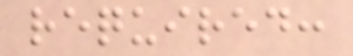required:
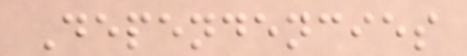Dependencies
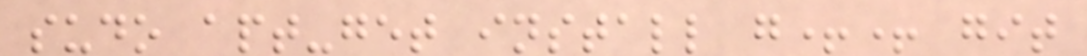sudo apt-get install g++ git
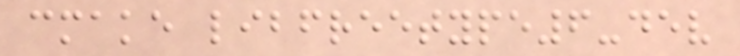cmake libfreetype6-dev
